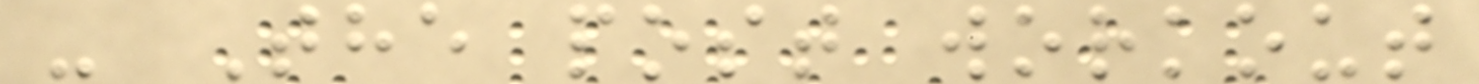- The post workout
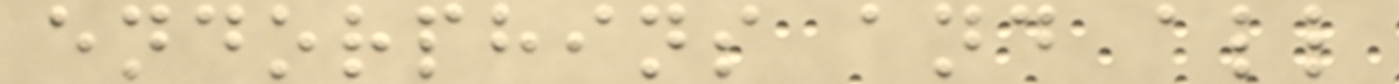endorphins and all
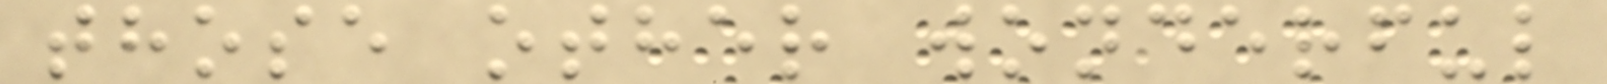those other wonderful
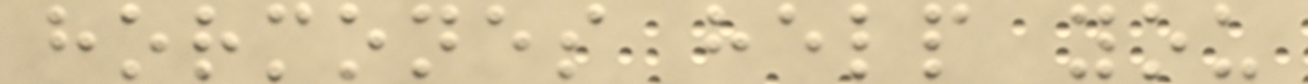hormones help you
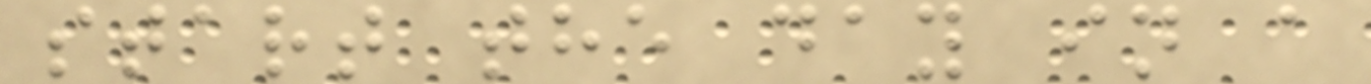start the day in a
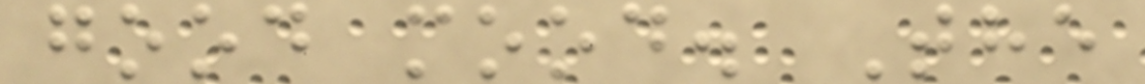good mood. The
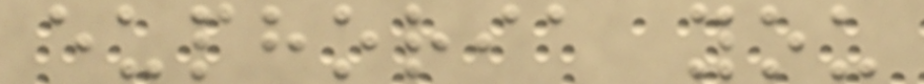euphoria you
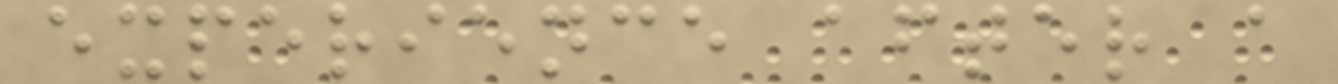experience after a
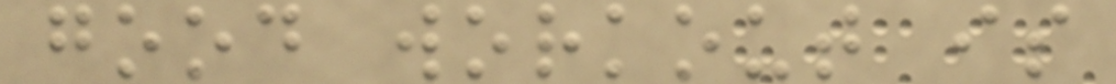good workout is
